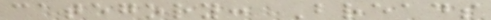category: Breads
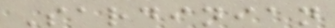Sardinian
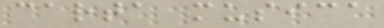carta musica
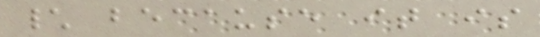\ because it is
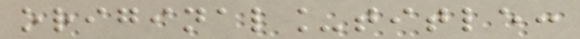original_title:
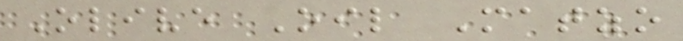Olive Oil Matzo
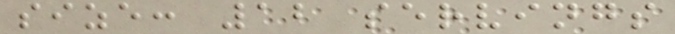size: 12 servings
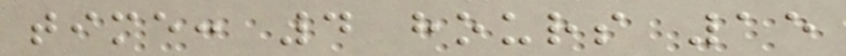time: 4 hours 15
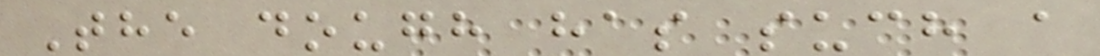The dough has such a
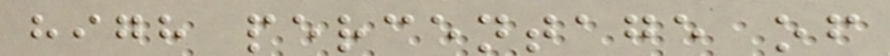high percentage of
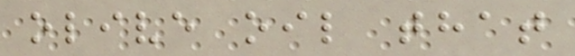olive oil that
